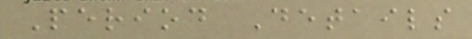Period Details
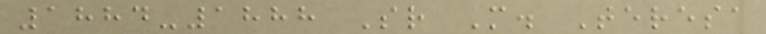1884-1888 Sr M. Teresa
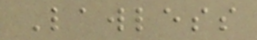Lawless
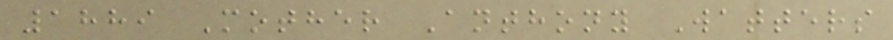1889 Mother Anthony Watters
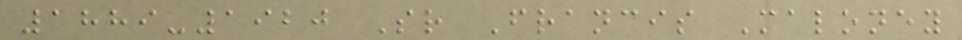1889-1920 Sr Francis Maloney
